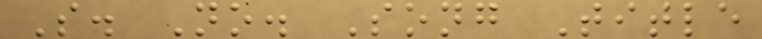S. No. Song Title
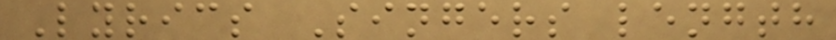Lyrics Singers length
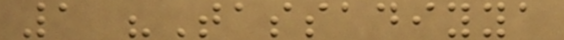1 "Tassadiyya
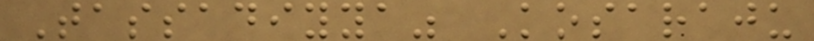Tassadiyya" Kosaraju
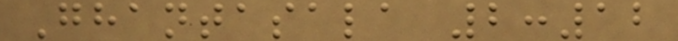Ghantasala 2:12
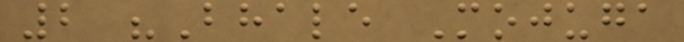2 "Bhale Mojuga
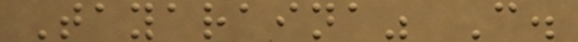Tayaraina" C.
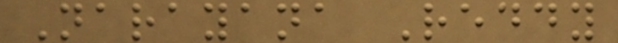Narayana Reddy
